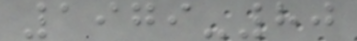1979-80
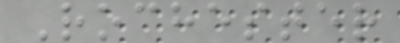Rochester
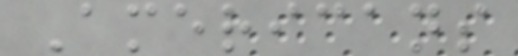Americans
